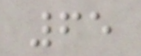65
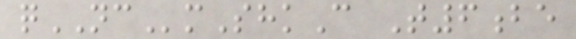qNCmShkC T6be
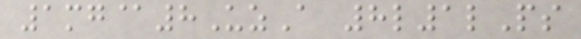1mg@8UzA 8l1lPs
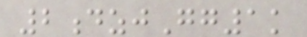2dzjGg1k
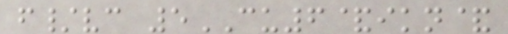f/vc 5CU6&ikn&
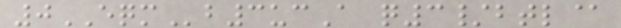0EQMb3ucA q3/btl@
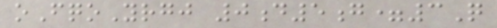oFqoYrgj 0d5g=3Q
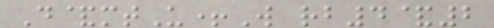D&mtU+W rb4&2
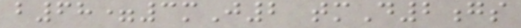b68=3mJ2 tmD2gs
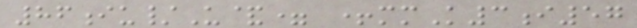86iu/U&= +mmK3i57
